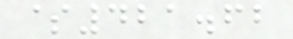$421.62
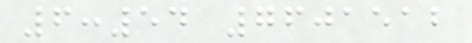6:54 7601512
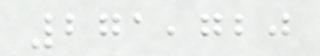271,720
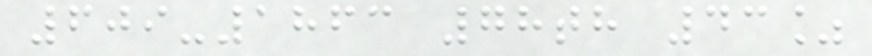609-1863 78th 43%
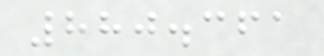880.361
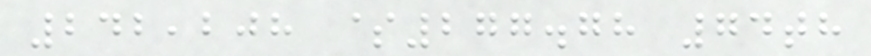242,208 $277.78 74th
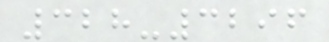328-3296
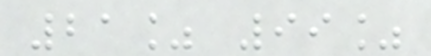21% 99%
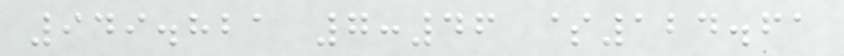949.821 7:46 $124.61
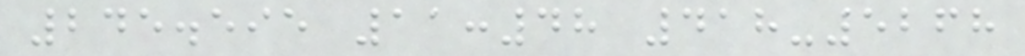245.595 11:48 418-5268
